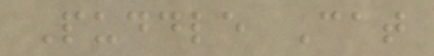Puddle Cat
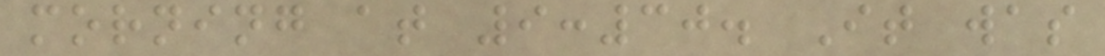morning at 9:30. It was
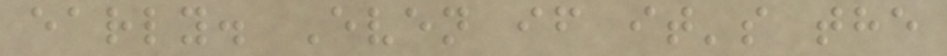early. Even if it's the
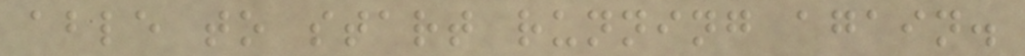able to start running again.
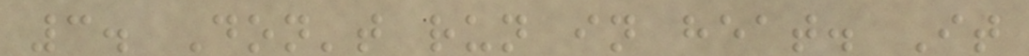3. Don't run in heat. It
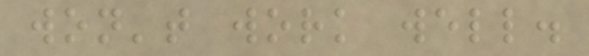won't work well.
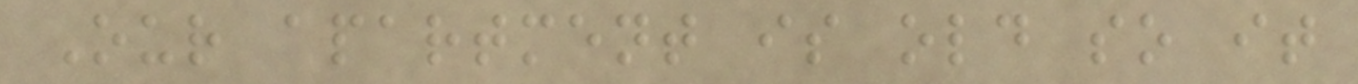Our apartment is old so it
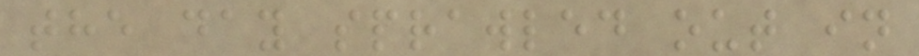the day sprawled out in
